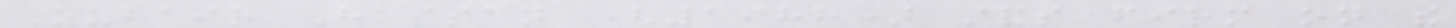Zubair Hassan (1988) stands firm on the
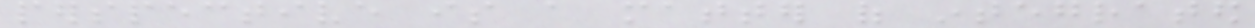perspective is a matter of integrated
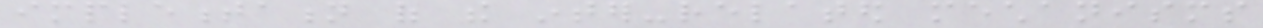implementation of the inter-related mechanisms
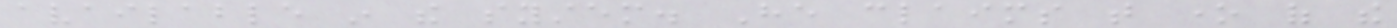available in the system. He claims that one of the
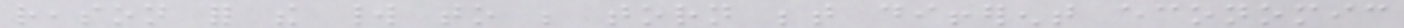reason for the world to be torn between different economic
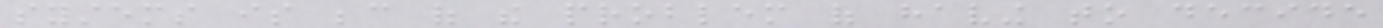systems is because of the problem of having to decide
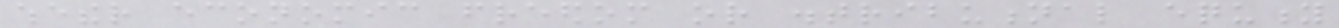whether economic freedom or distributional equity
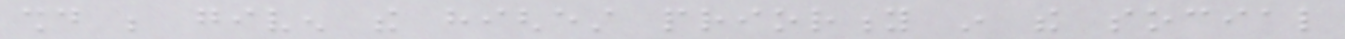should be given the highest priority in the social
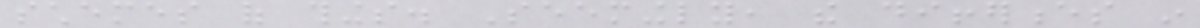schemes of things. Seemingly, the differences in
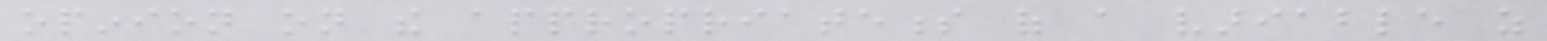opinion on the appropriateness of a variable as
